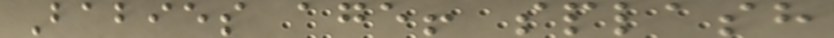Babies age! splash
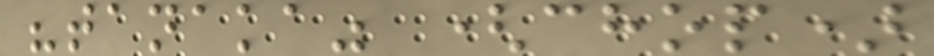"tanaka" (chop)
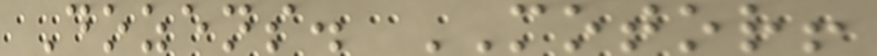Dozens. MOTOR!
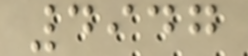4947
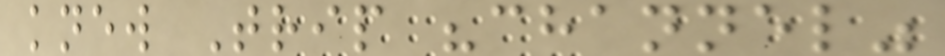knew Trip "channel"
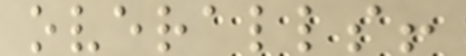overalls!
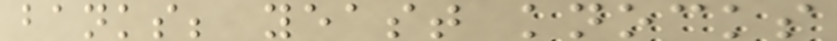banks; yeast knocks
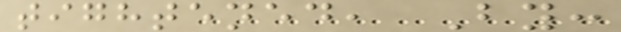tightened, By:
